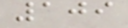109
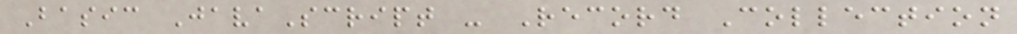Basic JavaScript - Record Collection
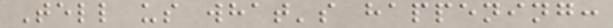Tell us what's happening:
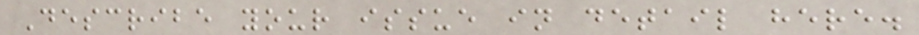Describe your issue in detail here.
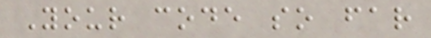Your code so far
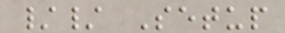// Setup
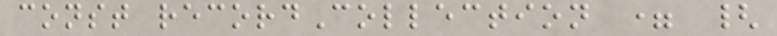const recordCollection = {
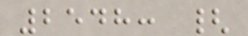2548: {
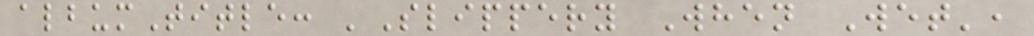albumTitle: 'Slippery When Wet',
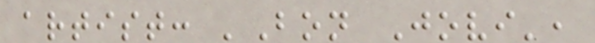artist: 'Bon Jovi',
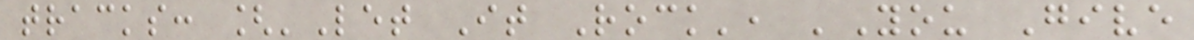tracks: ['Let It Rock', 'You Give
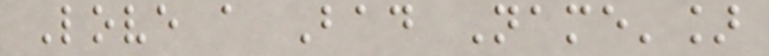Love a Bad Name']
